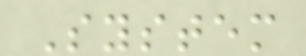System
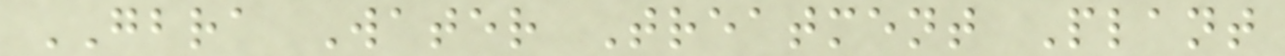GBRA Water Treatment Plant
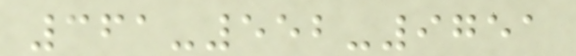361-552-9751
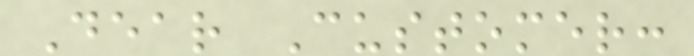Dear Customer:
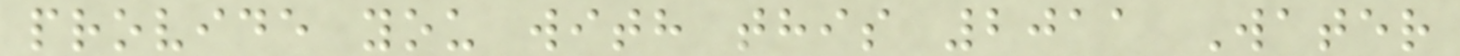provide you with this 2011 Water
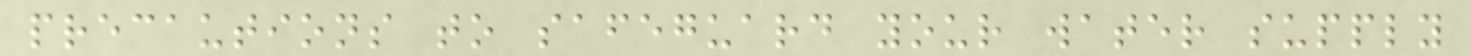precautions to safeguard your water supply
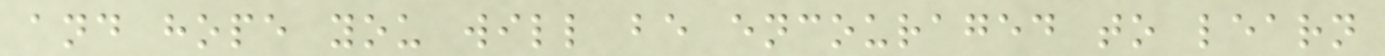and hope you will be encouraged to learn
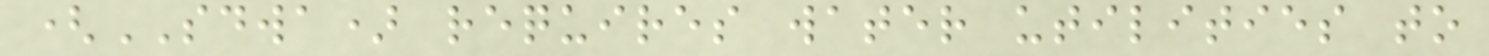(SDWA) requires water utilities to
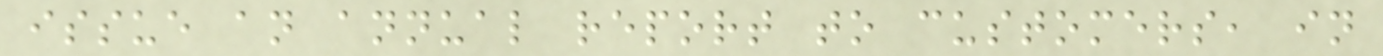issue an annual report to customers, in
